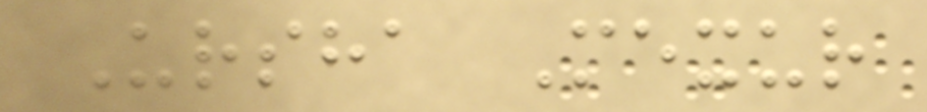Ursha Mexur
